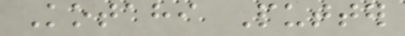Kotahi Putter
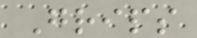Grips
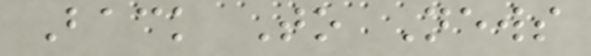Back To News
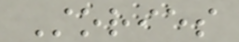Stories
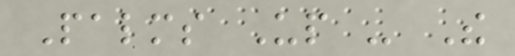Palms Up - The
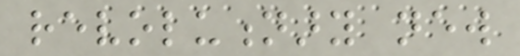revolutionary new
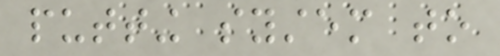putting system to
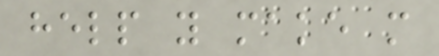help you make more
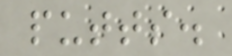putts.
